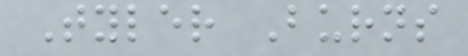Tyler Burns
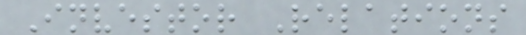Investor Relations
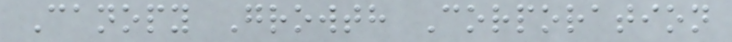Canopy Growth Corporation
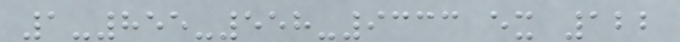1-855-558-9333 ex 122
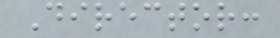Director:
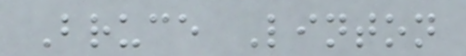Bruce Linton
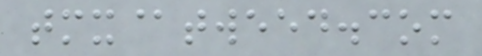tmx@tweed.com
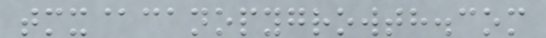tmx@canopygrowth.com
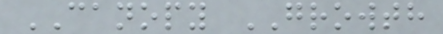CANOPY GROWTH
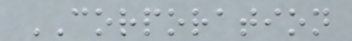CORPORATION
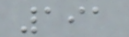191
